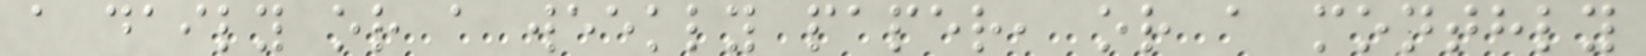a daily or a weekly paper, or a monthly
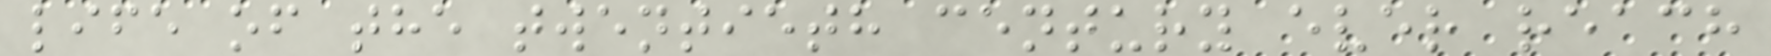life of the twentieth century ever reach
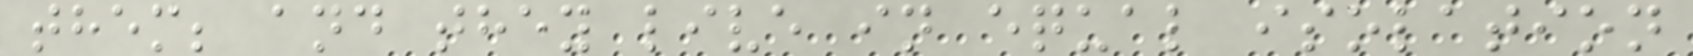them; and they live in equal isolation
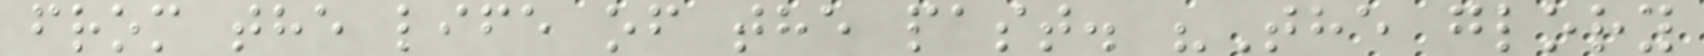from the life of the past. "The glory
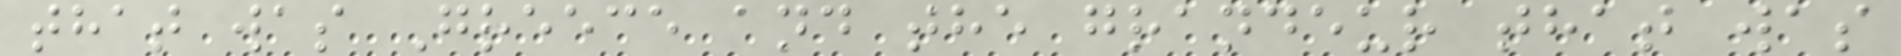that was Greece and the grandeur that was
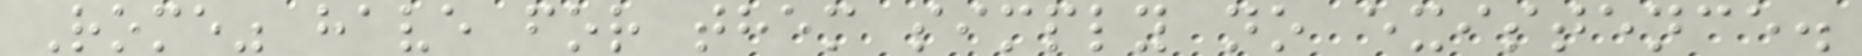Rome" have for them simply no existence.
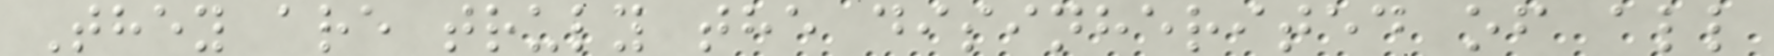They are truly the disinherited of all
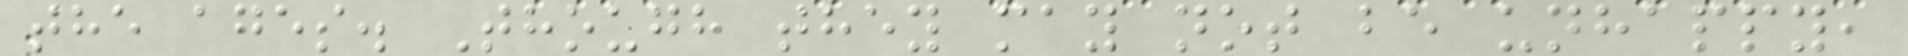the ages. Though they may not be unhappy,
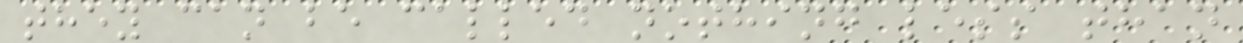they can be called nothing less than
